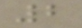2
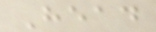Head
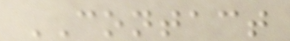CONTACT
